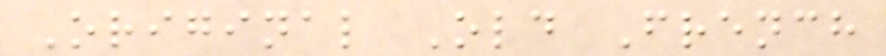Original Old French
